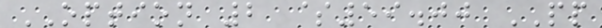OPTION 2 $59.00 PP
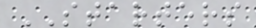STARTERS
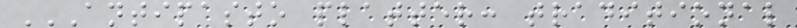ANTIPASTO PLATTER: TRADITIONAL
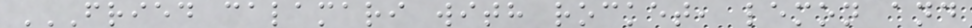FRIED CALAMARI WITH ROCKET, LEMON AND
